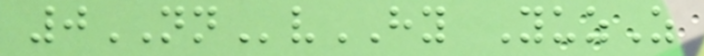0NNvHY YuzZ
